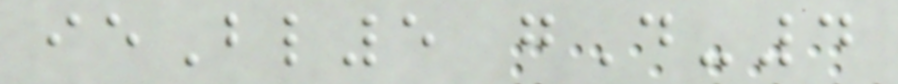ieBl5 gD-4
